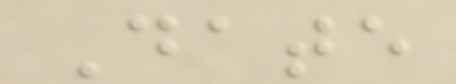Date
